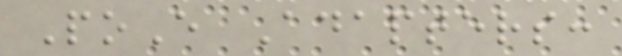PoE Adapters:
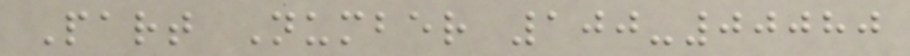Part Number 100-00080
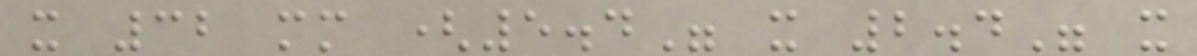x 32 mm (5.4" x 2.4" x
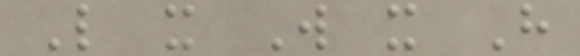L x W x H
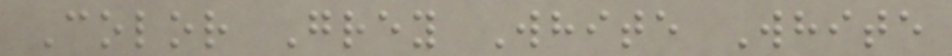Color Grey White White
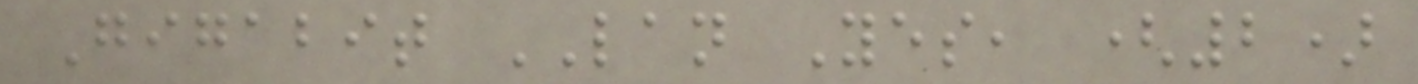Gigabit LAN Yes, (2)
